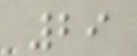29
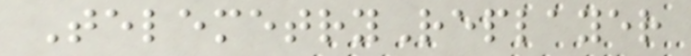TelemetryReplayer
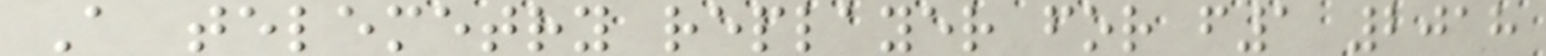A telemetry replayer for f1 2018
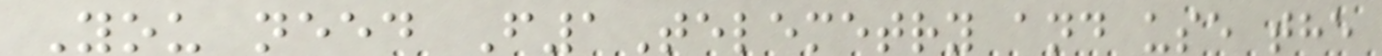You need F1Telemetry and use the
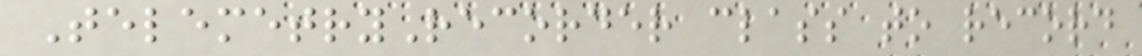TelemetryRecorder class to record
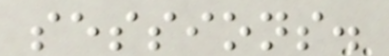sessions.
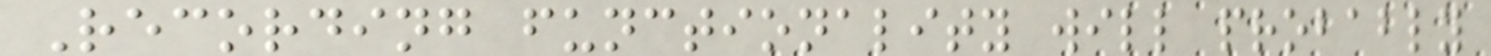Recording functionality will probably
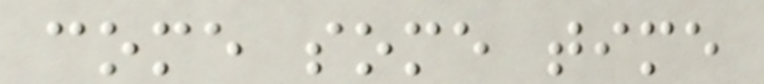come some time
